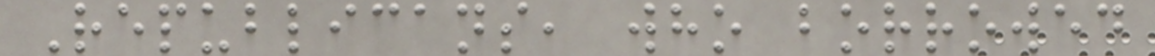Republicans, who borrowed
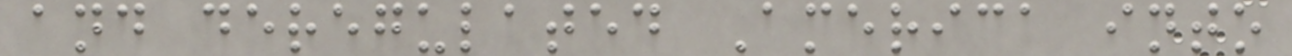and deregulated America into
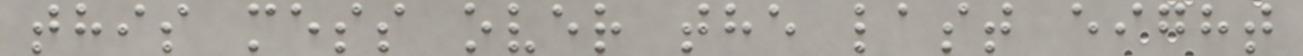this mess over the last eight
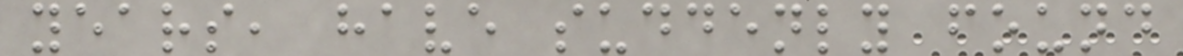years, have suddenly found
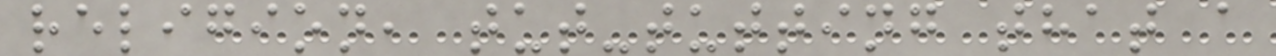religion, tut-tutting that a
